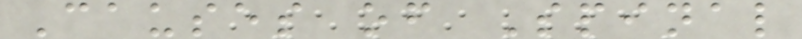Causes of Spinal
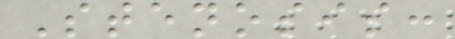Stenosis:
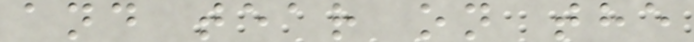and tear on the
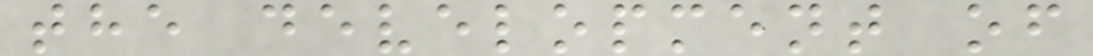the development of
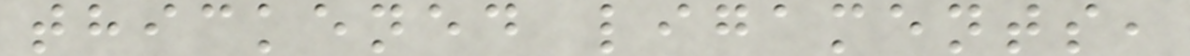thickened ligaments,
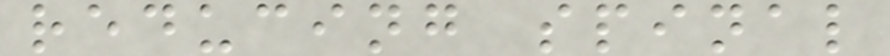reducing spinal
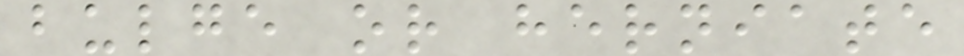bulge or herniate
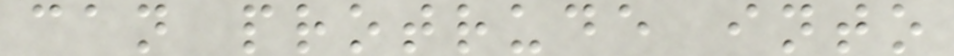can protrude into
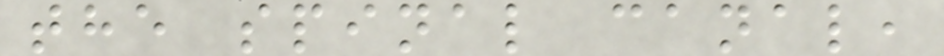the spinal canal,
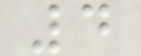4
